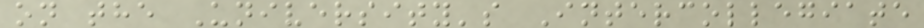on the University's Intercollegiate
